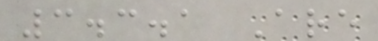3.3.1 Are
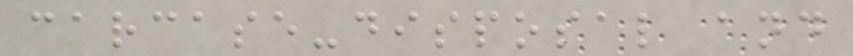carcase-disposal and
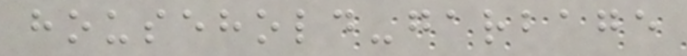household-garbage
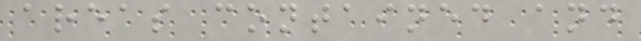areas contained and
